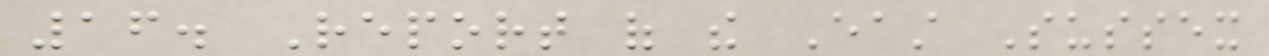16. Report of the East Sussex
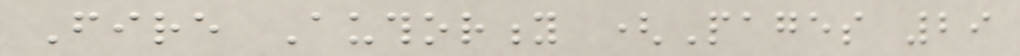Fire Authority (Pages 29
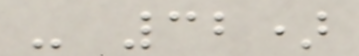- 32)
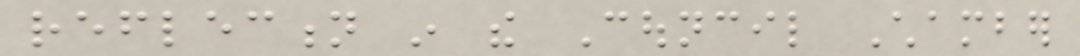reflection in the Council Chamber
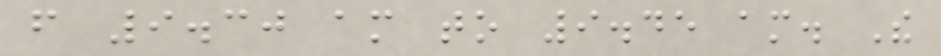from 9.30 am to 9.45 am. The
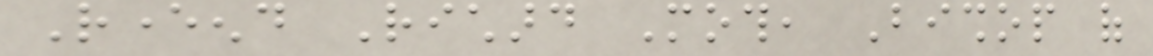Reverend Richard Moth, Bishop of
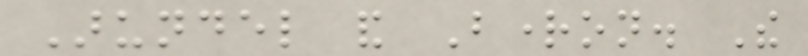Arundel and Brighton. The
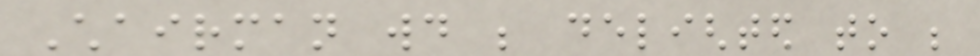Chairman would be delighted to be
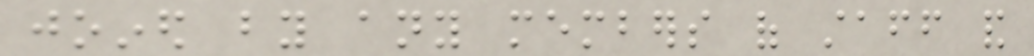joined by any members of staff and
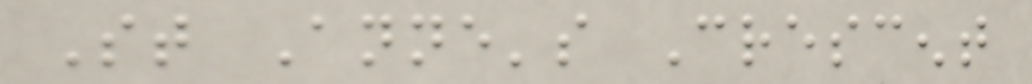St Anne's Crescent
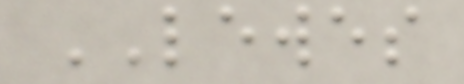LEWES
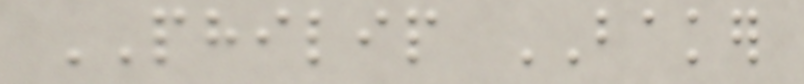PHILIP BAKER
